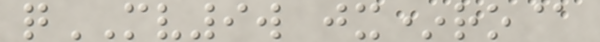qMV9w jx*ro@
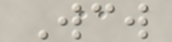Wcw
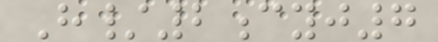H/2cyj7
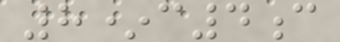8*c4c
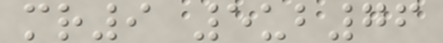mr9 5ub76
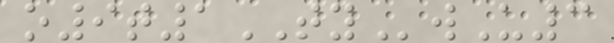o9t1TYwU3
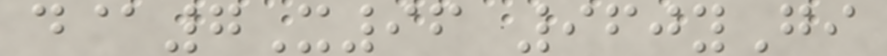d@7X96 960yGi
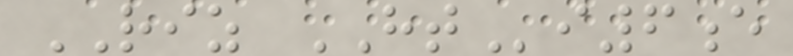RIZ HTi6e
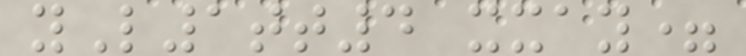yL1tt4 xxay=
